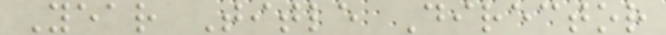Year Title Director
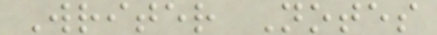Writer Notes
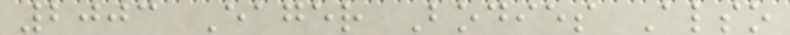2003 Eager Bodies Also
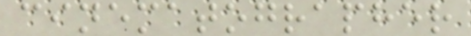cinematographer
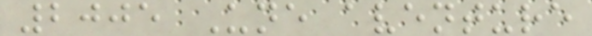2005 Une aventure
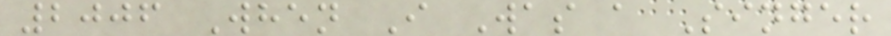2006 When I Was a Singer
